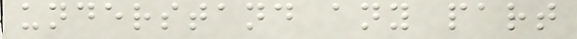understand any part
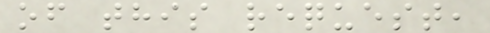of this request,
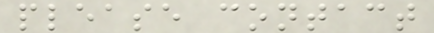please contact
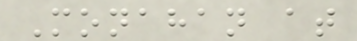Monahan at
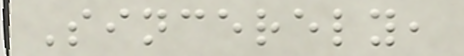Sincerely,
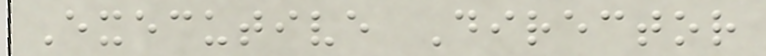Executive Director
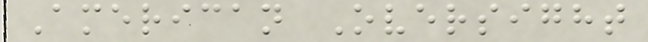American Oversight
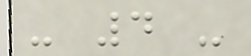- 4 -
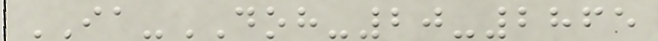IA-DOH-20-2865
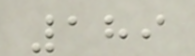189
